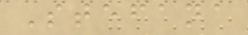Stefana
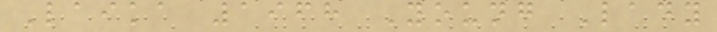Laika 1968 Young Lady
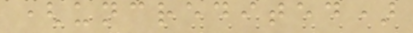(uncredited)
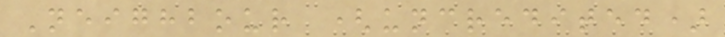Neighbour (uncredited)
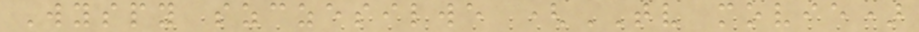Wyspy szczesilwe (TV movie)
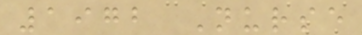1972 Nurse
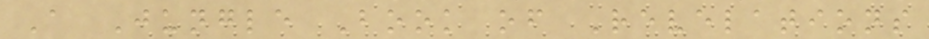A Jungle Book of Revelations
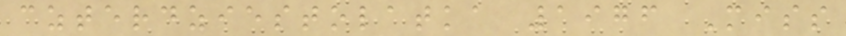czterdziestolatka 1976 Miss
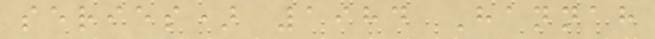series) 1984 Hannah
